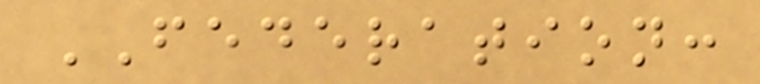FEDERATION:
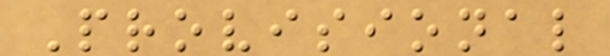Provisional
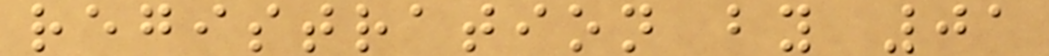registration by 01
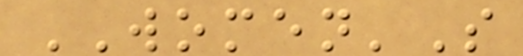WOMEN'S
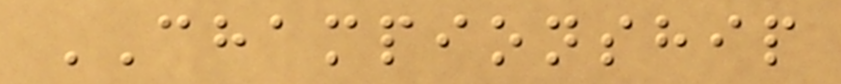CHAMPIONSHIP
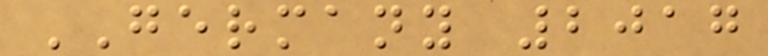GERMANY 2017
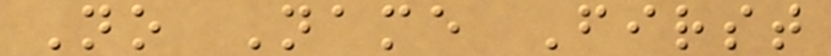No Name First
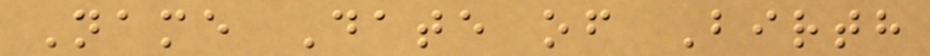Name Date of Birth
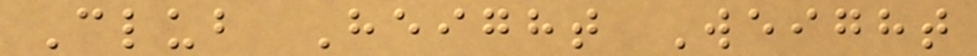Club Height Weight
